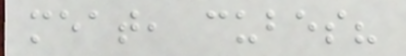meat, cubes?
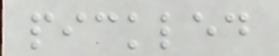pickled
